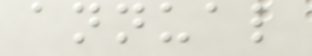annual
